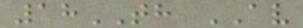18TH AV
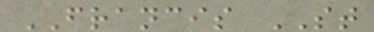FRANCIS ST
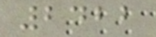2422
